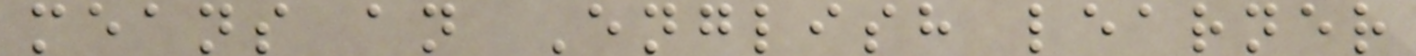means an English learner
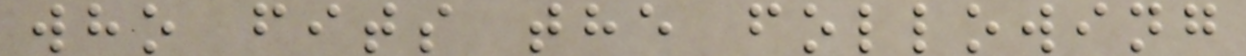who fits the following
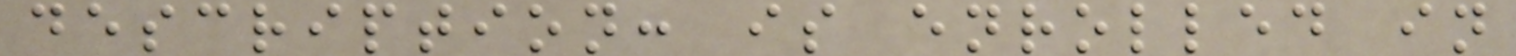description: is enrolled in
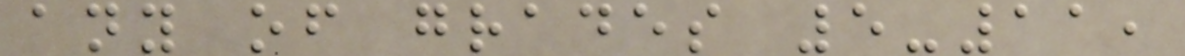any of grades 5-11,
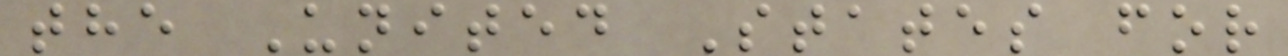the United States for
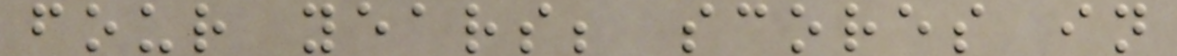four years; scores in
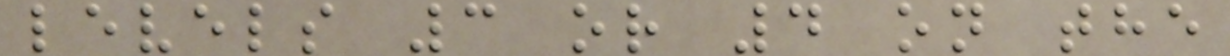levels 3 or 4 on the
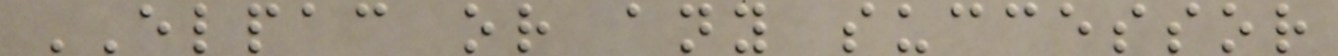ELPAC or any successor
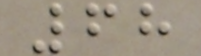68
